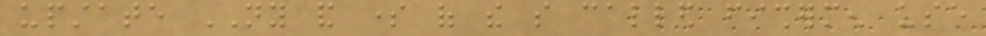upstate NY and some of the so called fishermen use
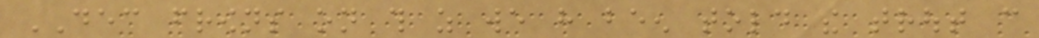DEC frowns on this as we have been told the trout can
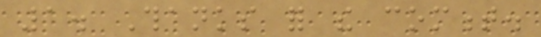1. Thanks for the comment.
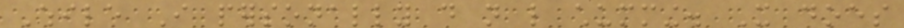While I personally do not like chumming. It does
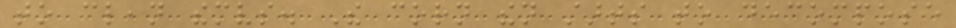to clean themselves. The corn then starts to decompose
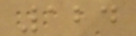124
